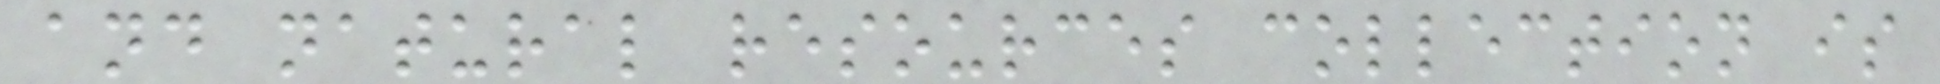and natural resources collection is
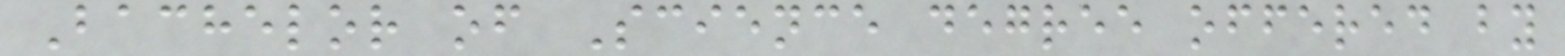Bachelor of Science degree offered by
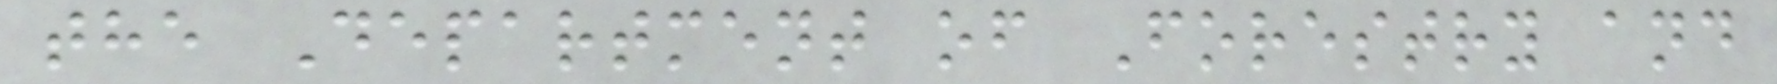the Department of Forestry and
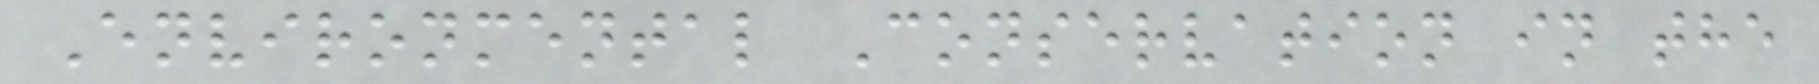Environmental Conservation in the
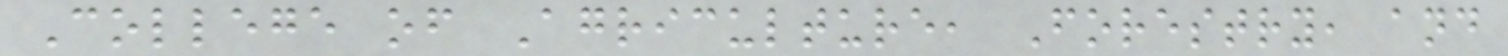College of Agriculture, Forestry, and
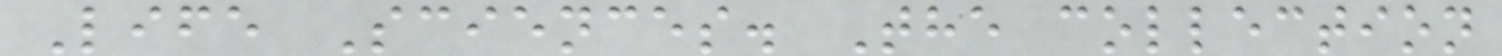Life Sciences. The collection
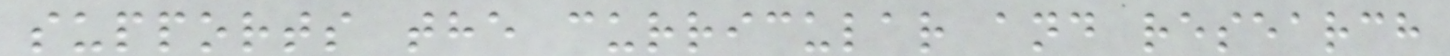supports the curricular and research
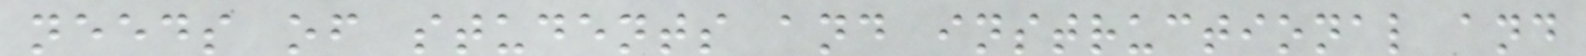needs of students and instructional and
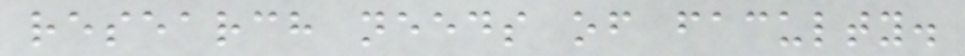research needs of faculty.
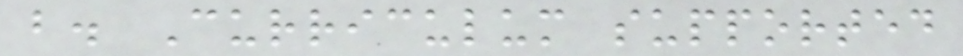b. Curriculum supported
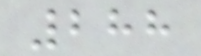288
